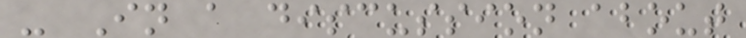- In a discussion about
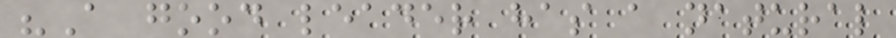"A good leader has a natural
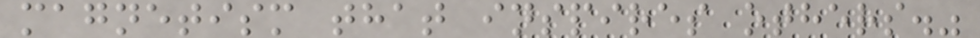magnetism that inspires others."
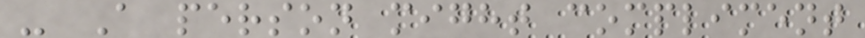- A person might compliment
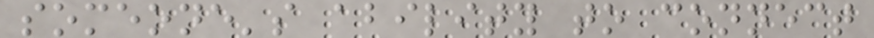someone's ability to connect
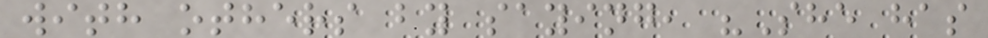with others by saying, "She has
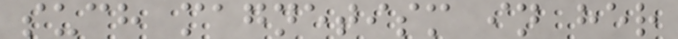such magnetism in her
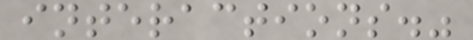interactions."
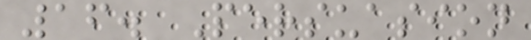16. Persuasion
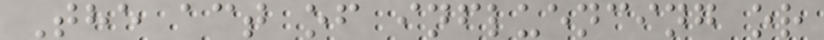The act of influencing or
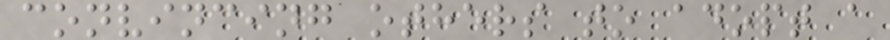convincing others to adopt a
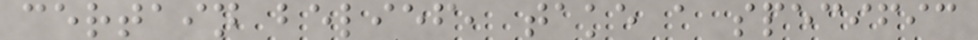certain belief, take a specific
